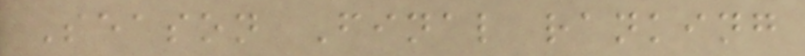Season Final ranking
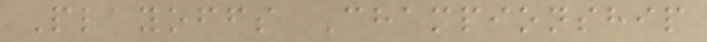Playoffs Championship
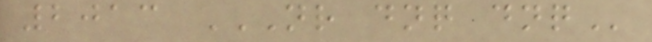2013 NR DNQ DNQ
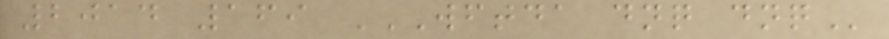2014 169 WFTDA DNQ DNQ
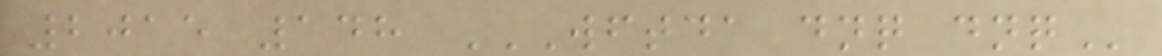2015 148 WFTDA DNQ DNQ
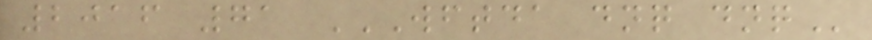2016 71 WFTDA DNQ DNQ
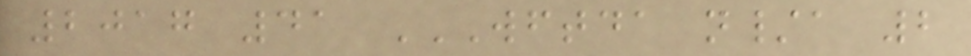2017 41 WFTDA N/A 2
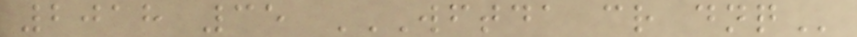2018 35 WFTDA CR DNQ
